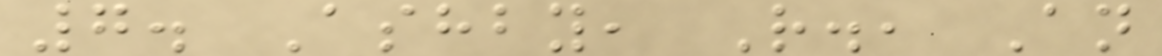7. Ashby, R., An
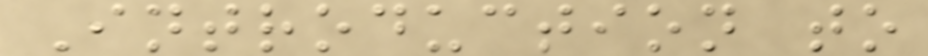Introduction to
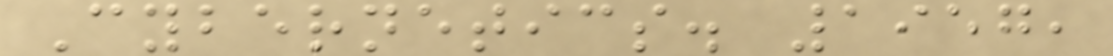Cybernetics. 1957,
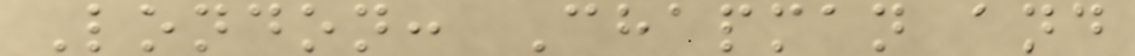London: Chapman and
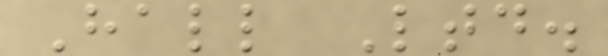Hall Ltd.
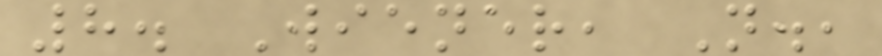8. Wiener, N.,
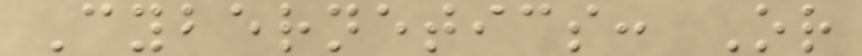Cybernetics: Or
